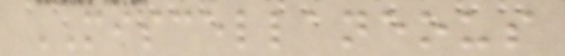MISCELLANEOUS
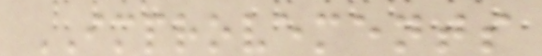IMPROVEMENTS
